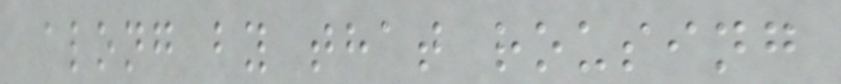along by that rousing
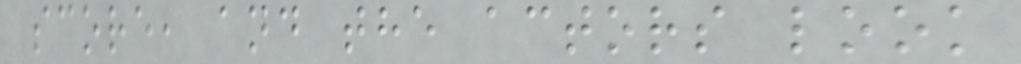score, and the actors look
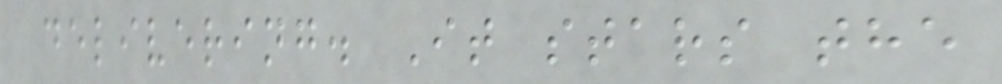delivering. It stars the
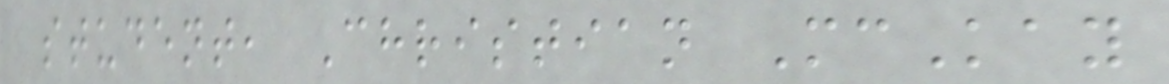student, Christian McKay
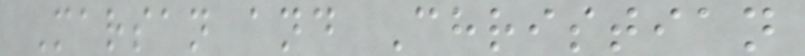Marsan and Christian
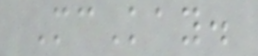McKay.
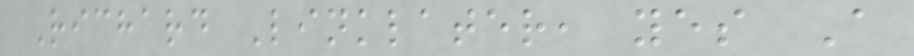Richard Linklater, yes A
